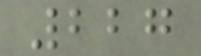227
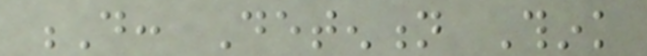D: Detention Think
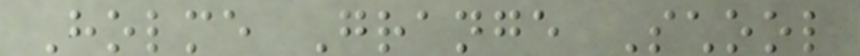Holme Grange School
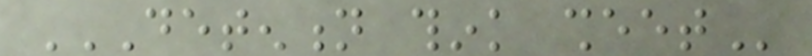DETENTION THINK SHEET
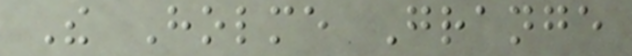The Holme Grange
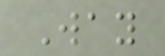Way
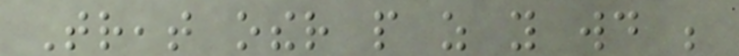Treat other people as you would be
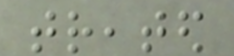treated
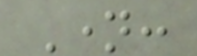Name:
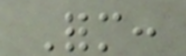Form:
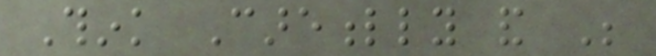Think Carefully and Be
